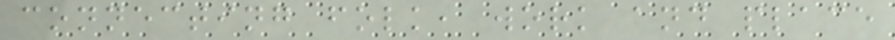connecting folk, work and place
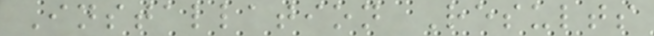Installation Results
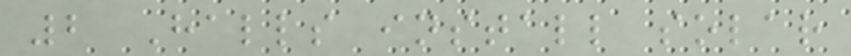2 Halls install solar
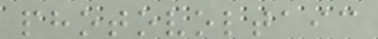photovoltaic
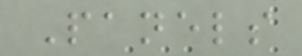Panels
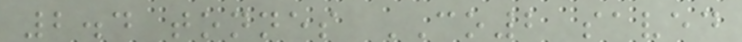2.4 tonnes CO2 saved
